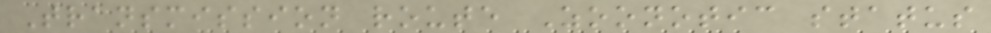Transmission route Zoonotic status
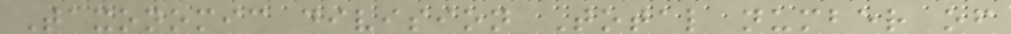Taxonomic division Total number of
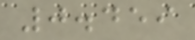0.459
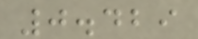0.429
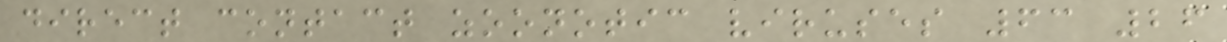direct contact zoonotic viruses 63 26
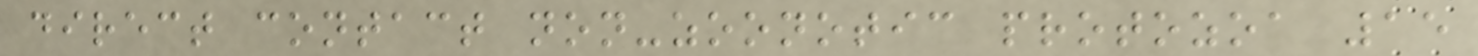direct contact non-zoonotic protozoa 15
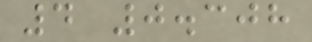4 0.308
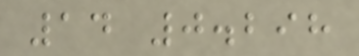14 0.298
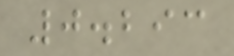0.293
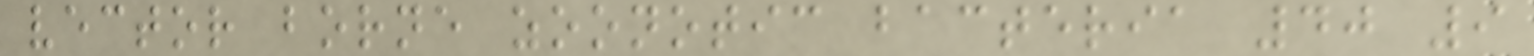vector borne zoonotic bacteria 40 9
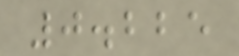0.225
